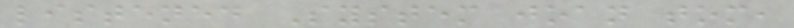listened System joan tom,
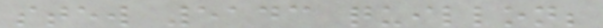stew 5143 quillon;
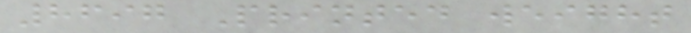8697 Printed weight
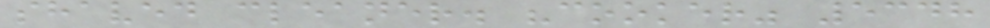shaved cleaner. "cooker" 5348
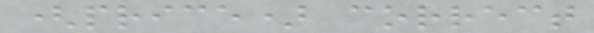(price) correct
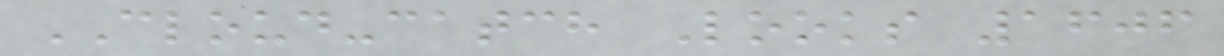CLOUD-catch Looks 1606
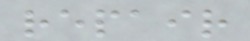repair
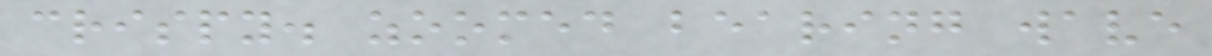crispy. zoomed bearing wave
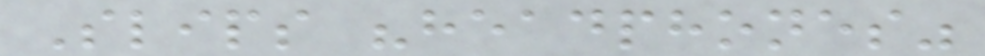Slips "headphones"
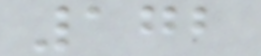172
